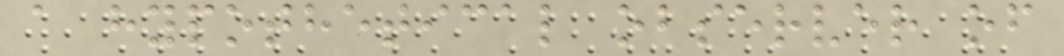a hypothetical observer of
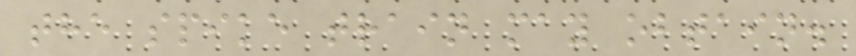the spike train may obtain.
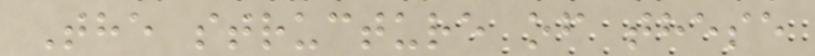The structure of these
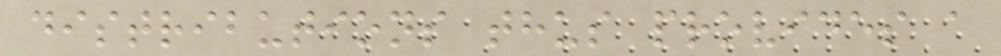distributions thus provides a
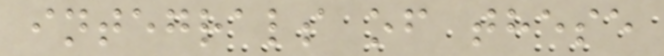integrals of these
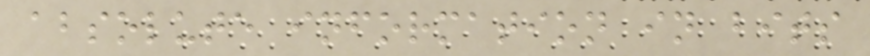absolute information in bits
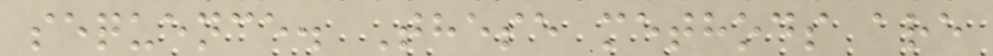sequence. These methods are
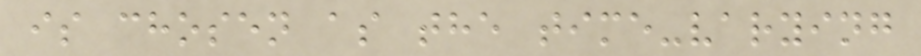is chosen as the time-varying
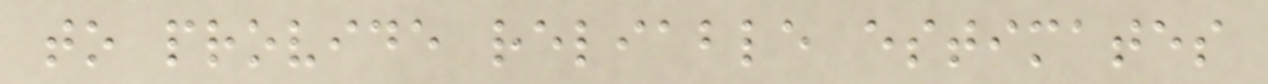to provide reliable estimates
